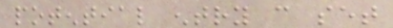potential entry can set
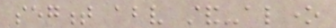segment above stand-alone
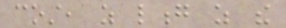cost, as long as the
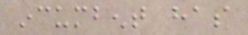incumbent has
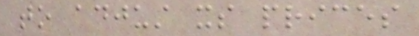to adjust its prices
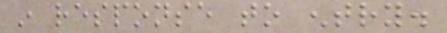in response to entry.
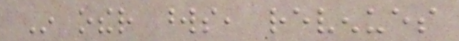In other words, revenues
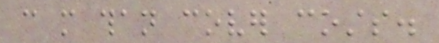can more than cover costs.
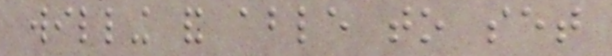willing and able to set
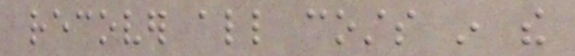recover all costs in the
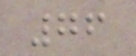76
